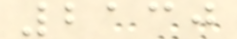2130
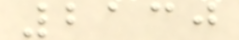2130
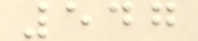547
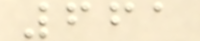661
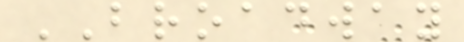BROADWAY
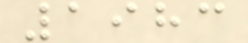1983
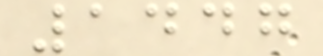1447
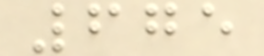675
